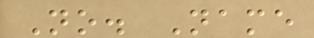No. Name
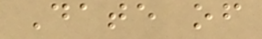Date of
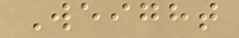Weight
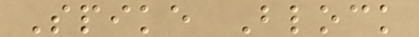Spike Block
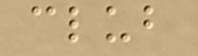club
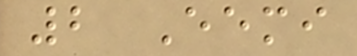2 Eemi
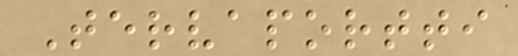Tervaportti
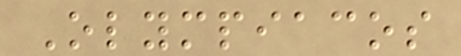Olympiacos
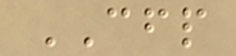CFP
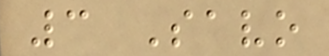3 Savo
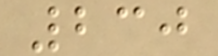230
